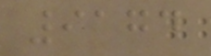9174
